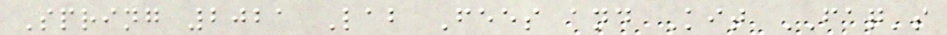Spring 2021 Lab Fees and Kit FAQ's
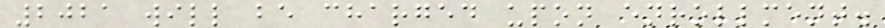2021 will be charged upon enrollment.
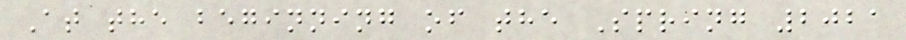At the beginning of the Spring 2021
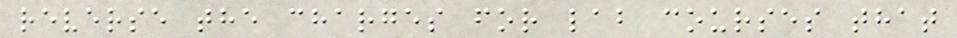reverse the charges for lab courses that
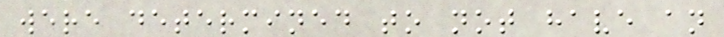were determined to not have an
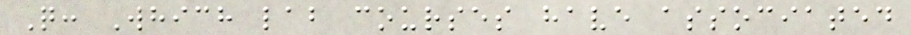Q: Which lab courses have associated
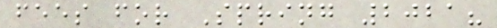fees for Spring 2021?
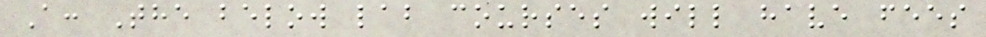A: The below lab courses will have fees
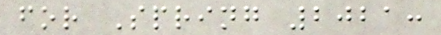for Spring 2021:
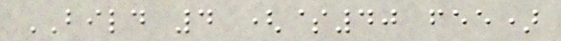BILD 4 ($40 fee)
